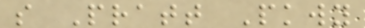s Pratt Pkwy
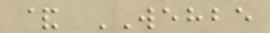& WEHBE
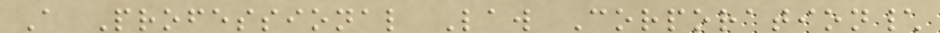A Professional Law Corporation\
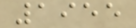1955
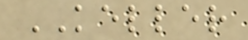KELLER
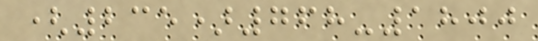(235)768-1800
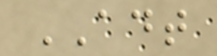ADT
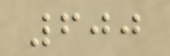600
